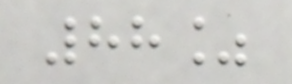88%
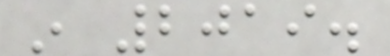in 2019.
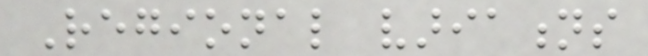Regional variations
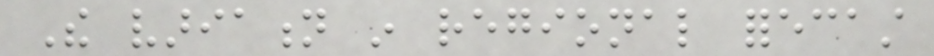The variation in regional forecast
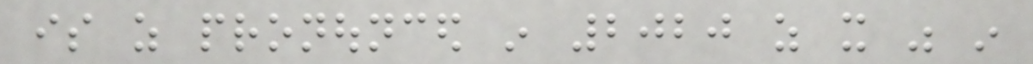is as pronounced in 2020 as it was in
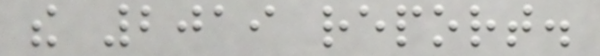the 2019 report.
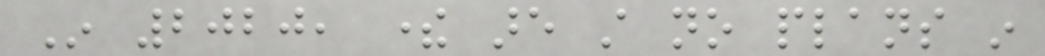In 2020, there are still no plans in
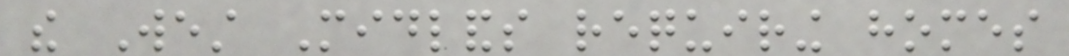the West Midlands requiring homes
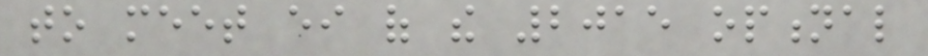to meet either of the 2015 optional
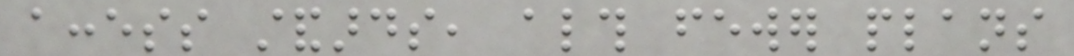access standards, although fewer plans
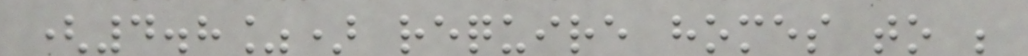(4.8%) require homes to be
